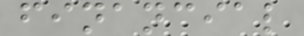financial
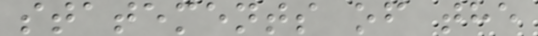statements of the
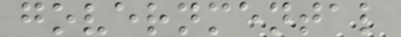governmental
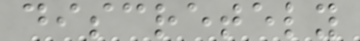discretely
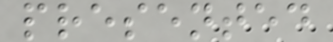presented
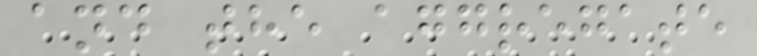and the aggregate
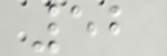52
